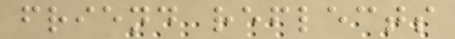friend reflects
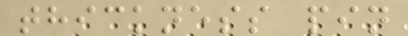thickness pin
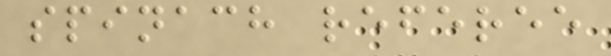spinach referee
